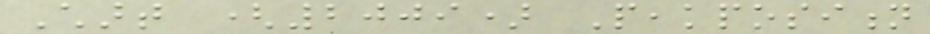Chart (2009) Peakposition
